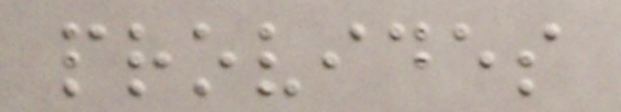provides
